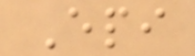Epi
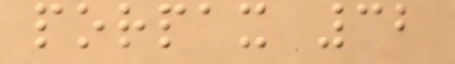porpax 32
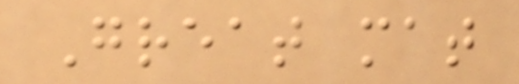Great mat
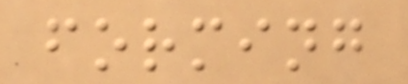forming
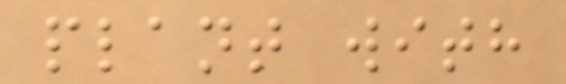plant with
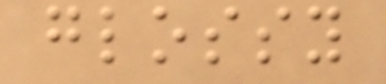glossy
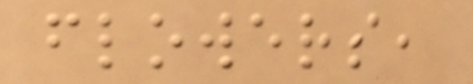flowers,
